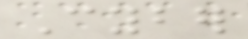Cyber
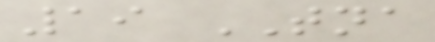19 TNA
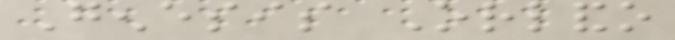Genesis Orlando
